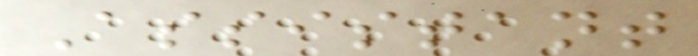Assistant
